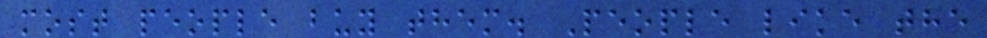most people buy them. People like the
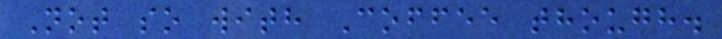Not so with Coffee though.
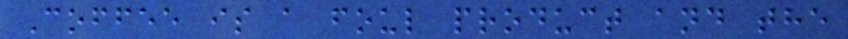Coffee is a foul product and the
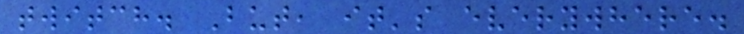twitch. But, it's everywhere.
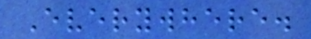Everywhere.
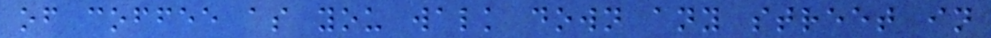of coffee as you walk down any street in
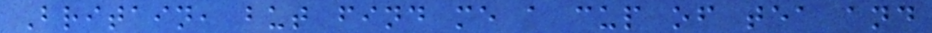Britain, but find me a cup of tea and
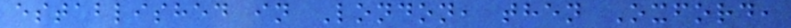established in London, then Oxford,
